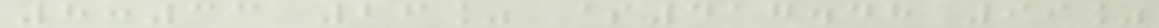8:33 26% $417.48 99%
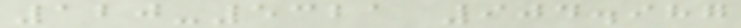120-5321 904.987
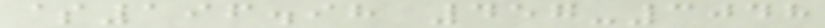$196.98 457-3048
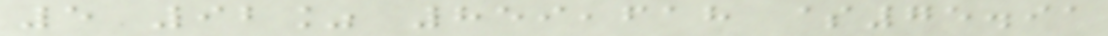5 92% 859,618 $75.91
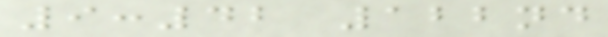9:42 122nd
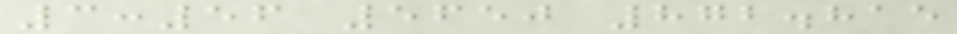3:56 5650 872.815
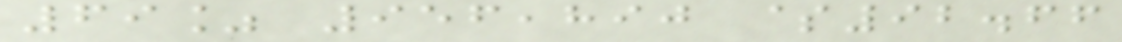69% 956,890 $92.66
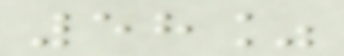58%
